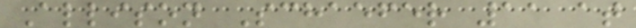Allison Schaefer 11 at
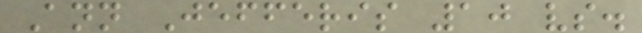Ann Jefferis 10 vs.
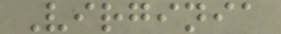Virginia
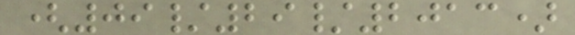(09/29/2013)
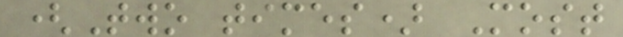(Two times) Most
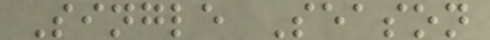Single Season
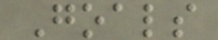Goals
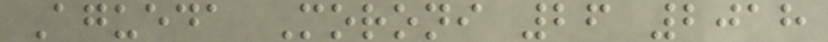Agueda Moroni 26 2018
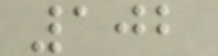102
